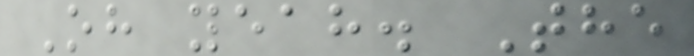Oh yeah. The
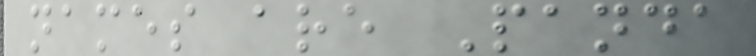names are Panda
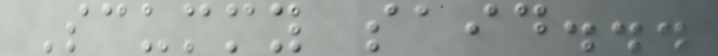Scummy said...
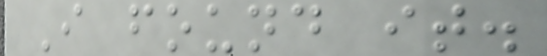I found it.
